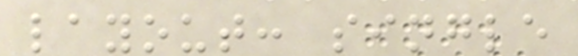layout: single
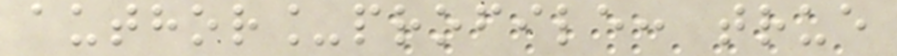author_profile: true
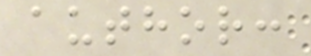author:
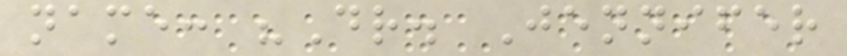name: "Dr. Jennifer
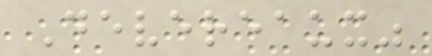Devereaux"
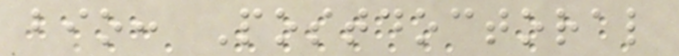bio: Postdoctoral
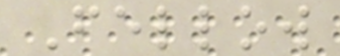Fellow
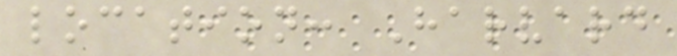location: Harvard
